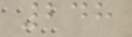248
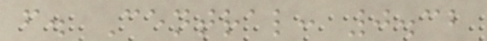f. Central: 0.32
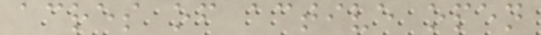acres of active open
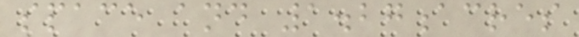space and 1.27acres
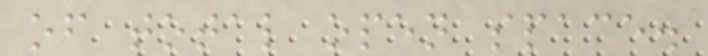of total open space.
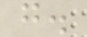g.
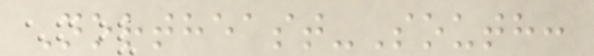Northeast-South:
